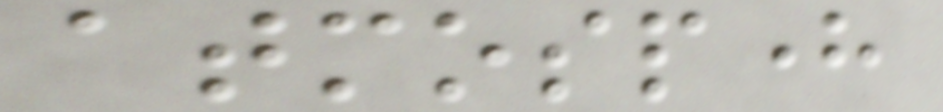atmosphere
